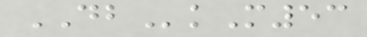DBkM53
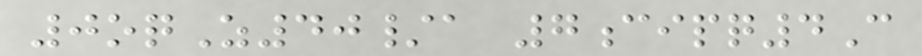0oqZ40/a 7cipq4C
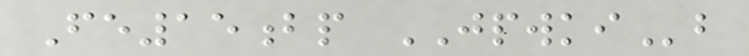Fe15bp JPWKIb
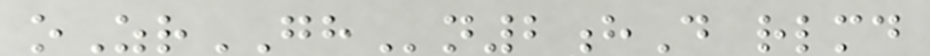oZrGHn2hD rlmd
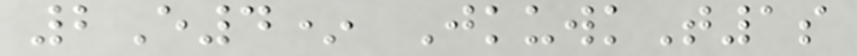2E4* JkuwkT1s
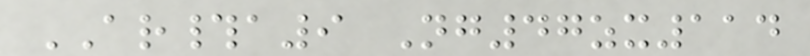AR#a9 Ng47zx114
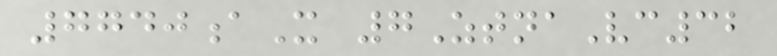7740aX 7ZtnaVc32
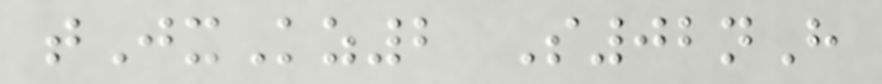tJxKz2 S02nH
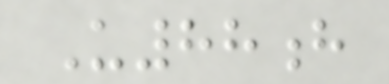U88h
